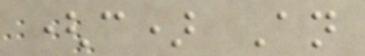(c) An
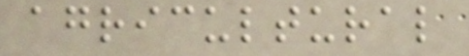agricultural
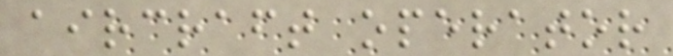aircraft operator
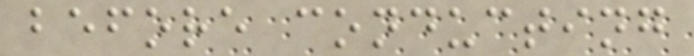before conducting
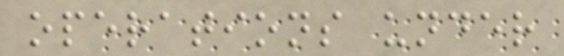operations under
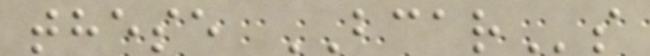these BCARs
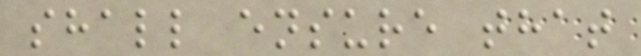shall ensure that
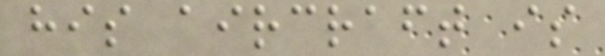his aircraft is
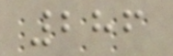286
